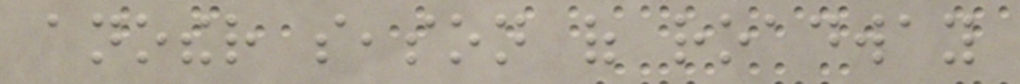another season of roadway
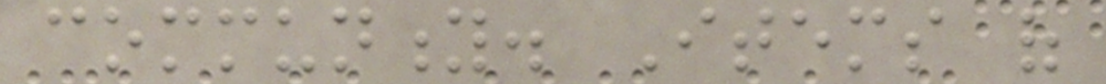community. Items of
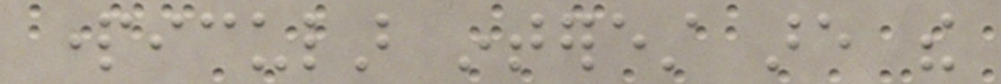particular interest are the
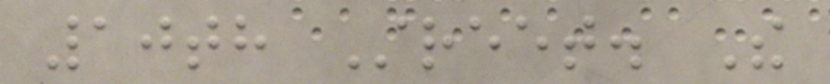10th Street. The
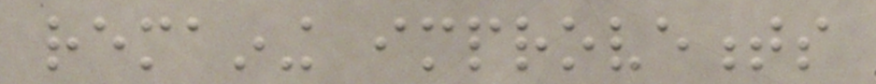remaining improvements
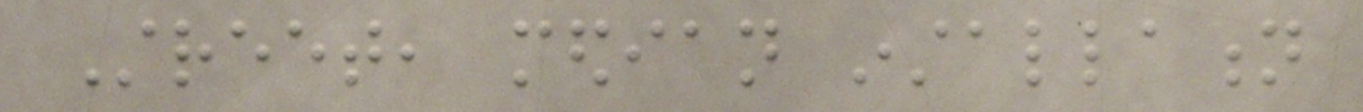Street, median installation
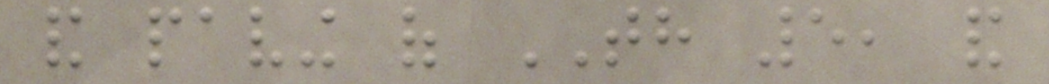and paving of TH 5, and
